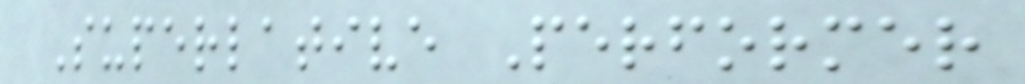Superlative Performer
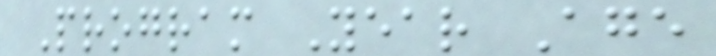Program Year Age
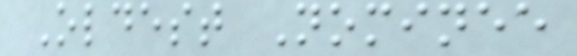Oldest Nominee
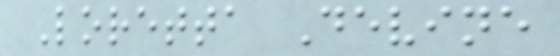Loretta Devine
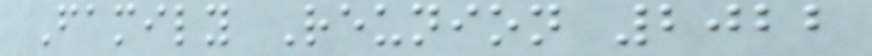Family Reunion 2022
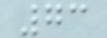73
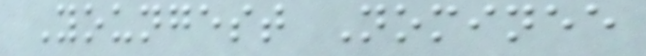Youngest Nominee
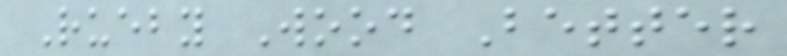Rueby Wood Better
